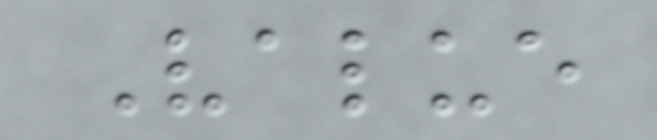Value
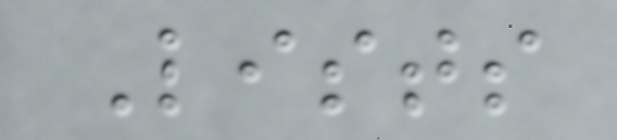Lists
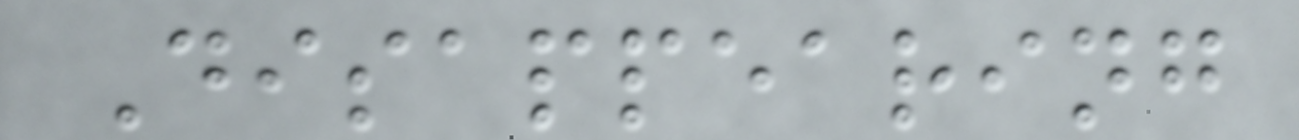Disappearing
